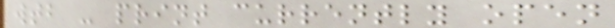wtb - print currently open
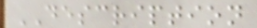DESCRIPTION
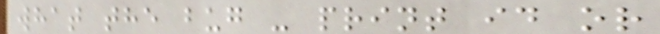what the bug - print id or
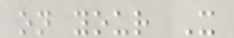on your X
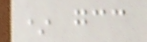* gcc
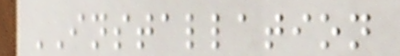INSTALLATION
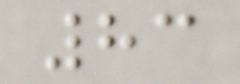83
